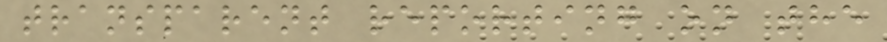transparent reporting on the
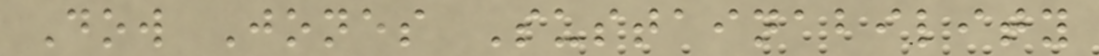Dow Jones Sustainability
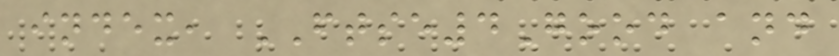index, FTSE4Good and
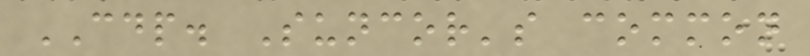CDP. Suncor's common
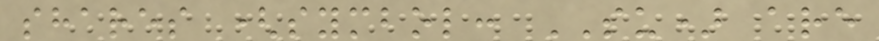shares (symbol: SU) are
